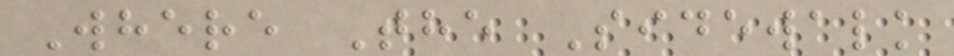Where The Sidewalk
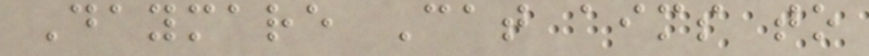Daymare Cat aims to
